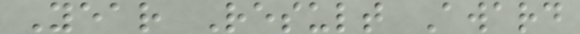Year Result Award
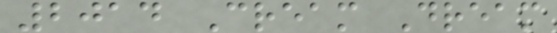2014 Cream Dream
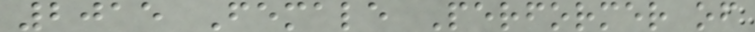2015 Female Performer of
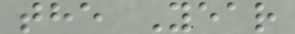the Year
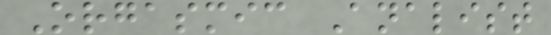Orgasmic Analist
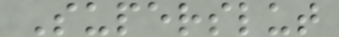Superslut
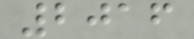2016
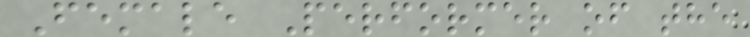Female Performer of the
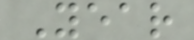Year
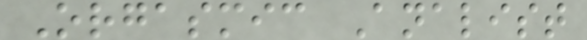Orgasmic Analist
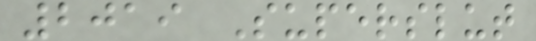2019 Superslut
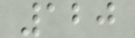120
